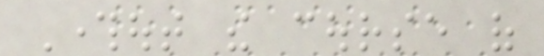Throughout the course of
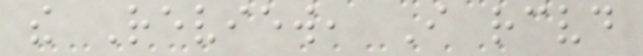the Review, I received
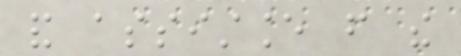and assistance from the
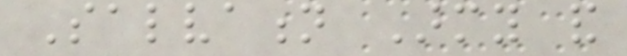Salvation Army and
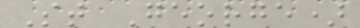St George)
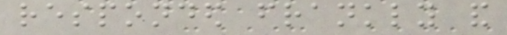responded frankly and
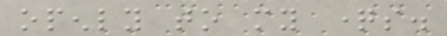openly to my questions.
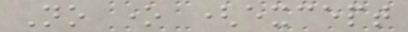No one (except
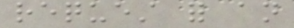request for an
